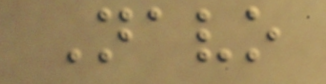Navo
